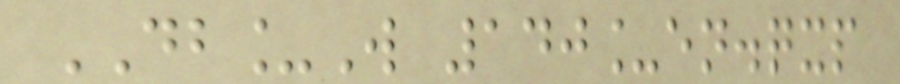DB_W 140_en.qxp
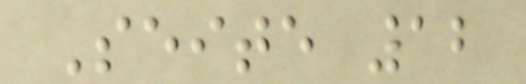Seite 12
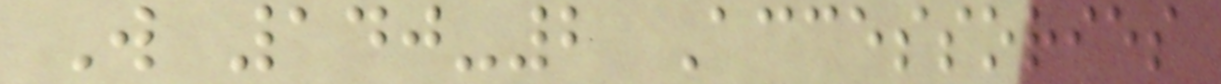W 140-2 Accessories
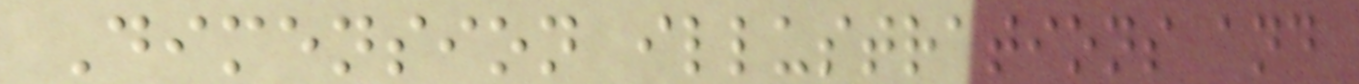Dimension illustrations and
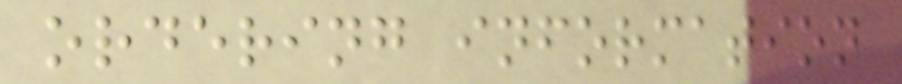ordering information
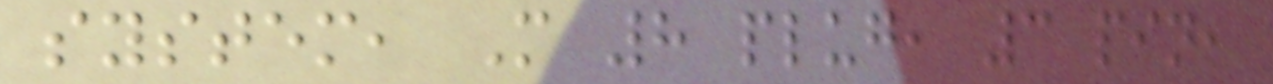system, M 8 plug, 3 pin,
